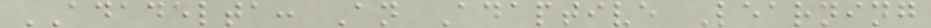ADADELTA: An Adaptive Learning
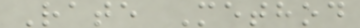Rate Method
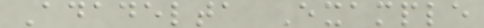Adadelta Example
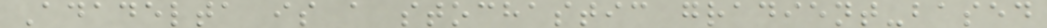Adadelta is a stochastic gradient-based
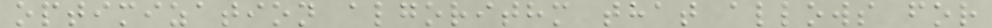optimization algorithm that allows for
